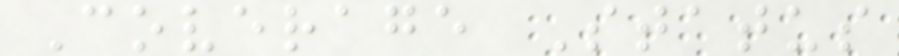Coverage Status
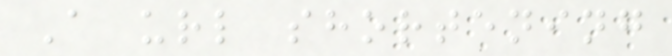A url shortening
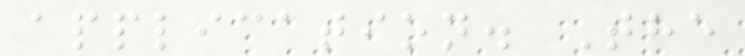application. The
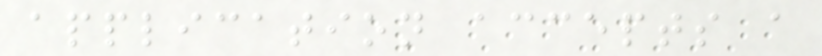application accepts a
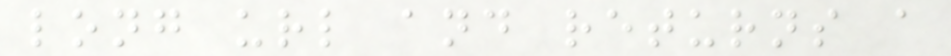long url and returns a
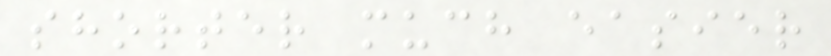shorter much easier
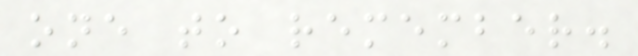one to remember.
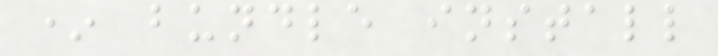* bundle install
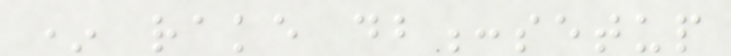* rake db:setup
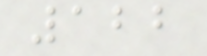122
